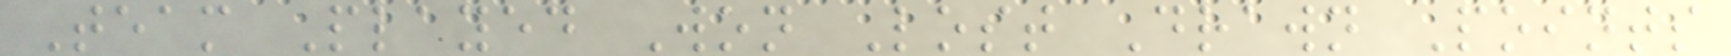Team Played Won Lost Drawn Points
